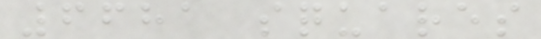6681 squares
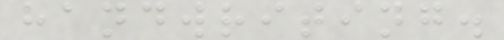handwriting.
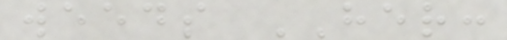weeds HER:
